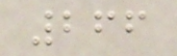266
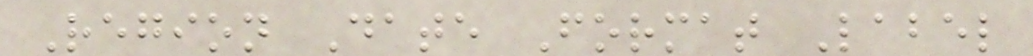Region Date Format Label
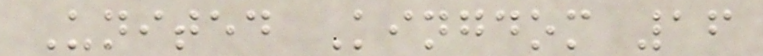United Kingdom 16
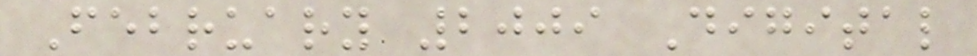February 2009 Digital
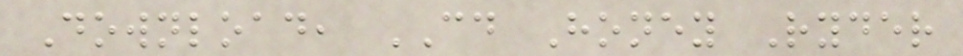Download, CD Honey Ryder
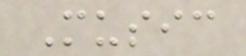Music
